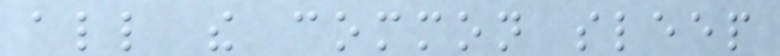all the common sleep
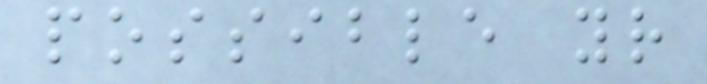possible your
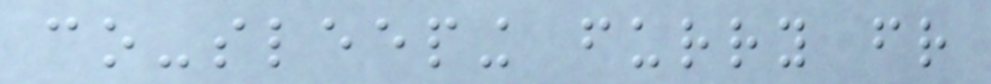co-sleeping furry friend
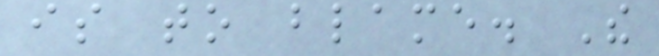is to blame. The
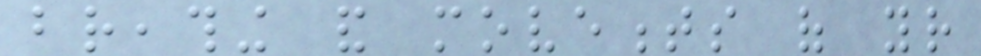breathing and movements of your
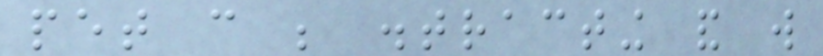pet can be distracting and will
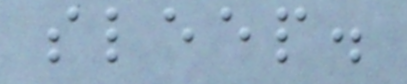sleep.
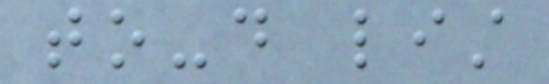to-do list
